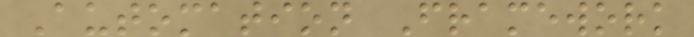Automation Framework
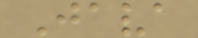Java
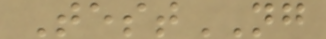TestNG
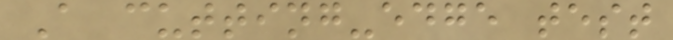A cutting-edge test
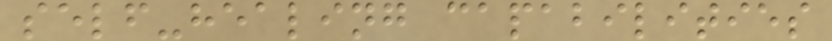self-healing capabilities
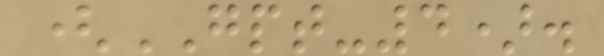(GPT-4).
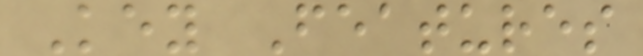Key Features
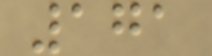171
